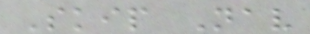Skip Nav
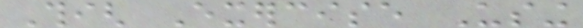Thigh Exercise Using
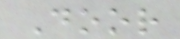Door
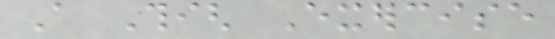A Thigh Exercise
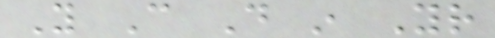You Can Do in Your
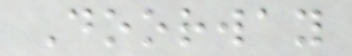Doorway
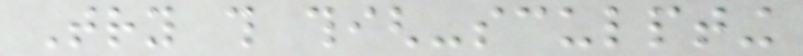Try this thigh-sculpting
